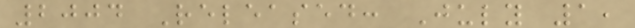2004 Released: July 1,
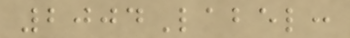2004Label:
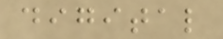digital
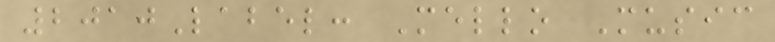2010Label: Mello Music
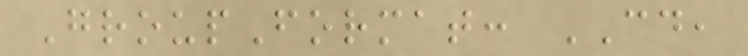GroupFormat: CD,
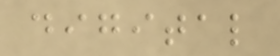digital
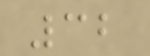32
